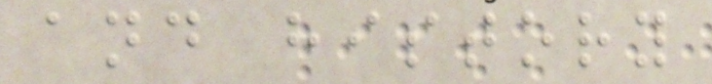and history
